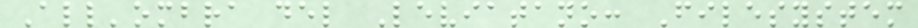All'ombra del Leviatano: Filesystem
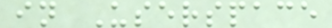in Userspace
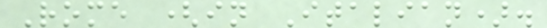Rome (in Italian).
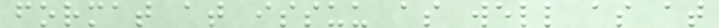format at issuu as well as at
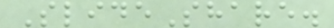SlideShare.
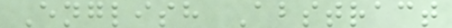English Abstract
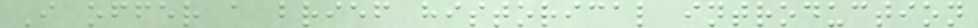I offer a brief historical introduction
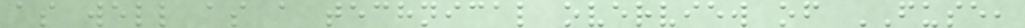as well as a technical overview of FUSE,
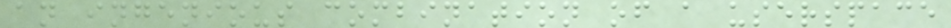an ingenious combination of a userspace
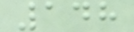148
